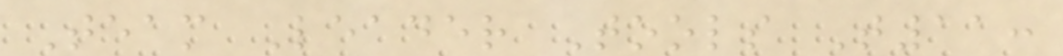Team Leader Tools T11:
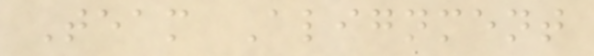Team Alignment
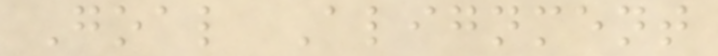Goal Alignment
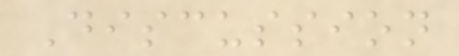Discussion
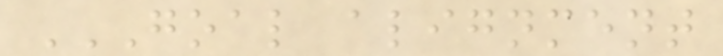GOAL ALIGNMENT
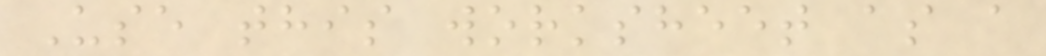Use this worksheet as a
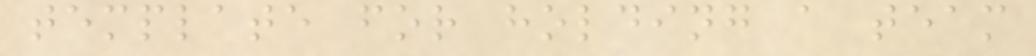template for holding a team
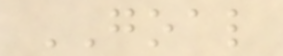GOAL
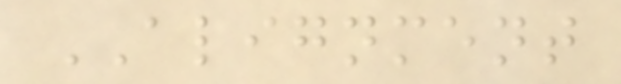ALIGNMENT
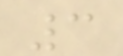3
